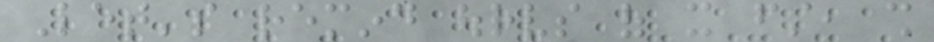Let's remind ourselves of it first, shall
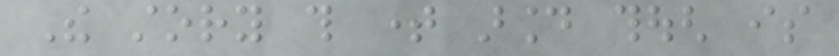The story this time around though is
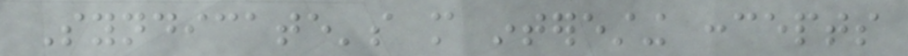Syndicate's more interesting concepts
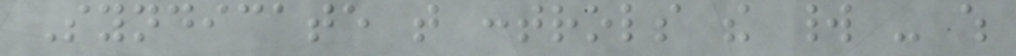Syndicate that controls the world - which
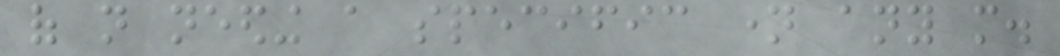of not needing a specific name any more.
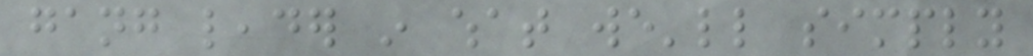gang leader in what we'll simply
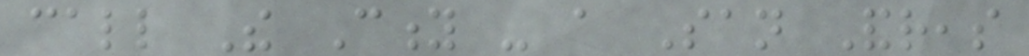call The City - a San Andreas
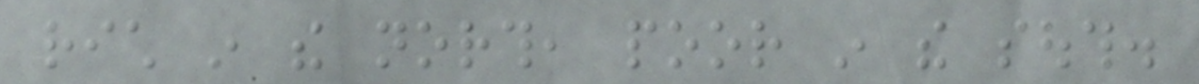rich in the north, poor in the south.
